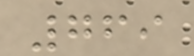769
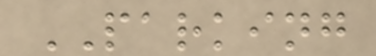PARKING
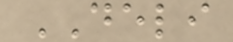DELI
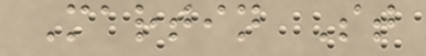Martin St
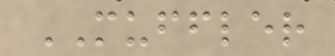MUFFLER
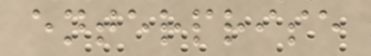enterprise
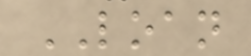LOAN
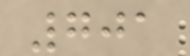701
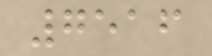7516
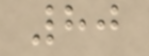80
